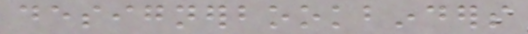designerbookbinders
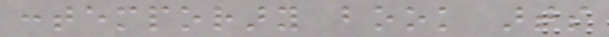contemporary book arts
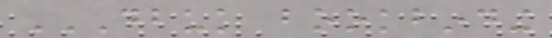DBUK BOOKBINDING
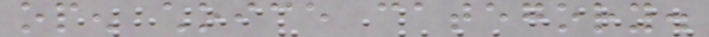open choice category.
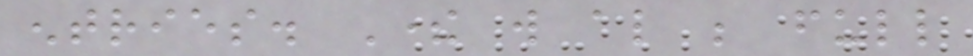entries. There will also be full
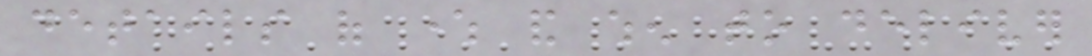details of where and when to deliver
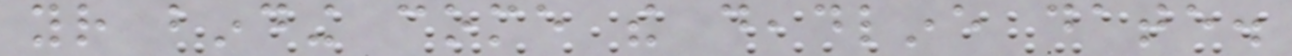your binding come the deadline date.
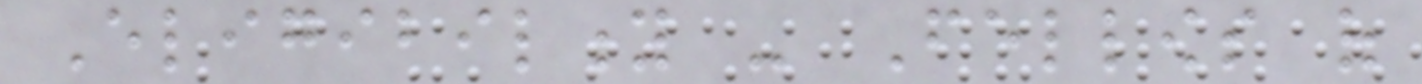Eligibility - Fellows of
